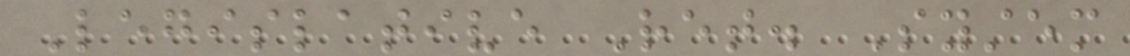Legislative Ret. System
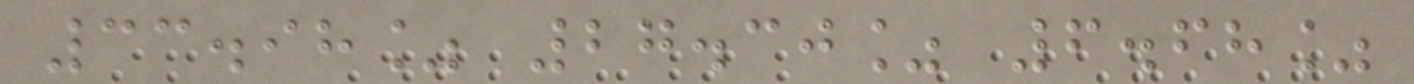33.98% 27.30% 6.68%
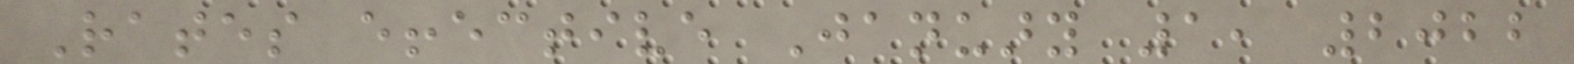Rates effective January 1, 2022
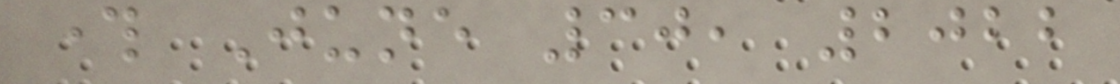through June 30, 2022
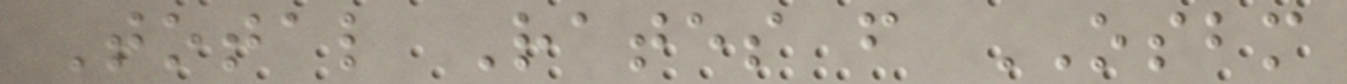Total Rates from OSBM
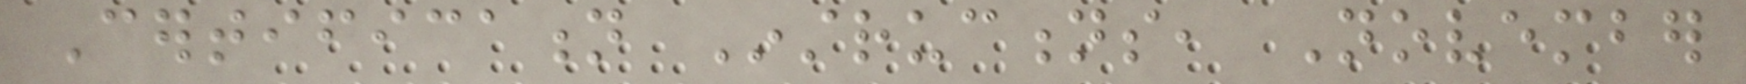Certification Instructions, November
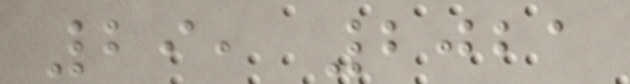29, 2021
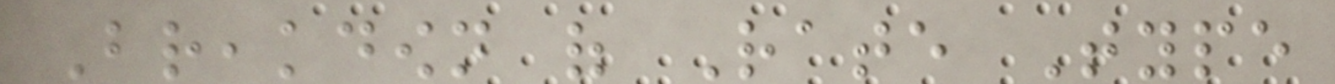Breakdown of Rate Type
